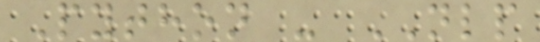Python - NLP
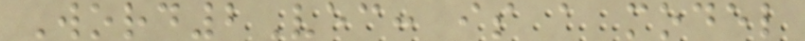Word2Vec: is a model
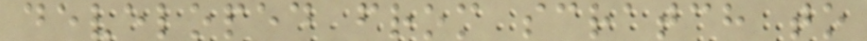developed from scratch to
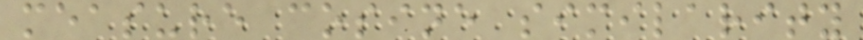measure cosine similarity
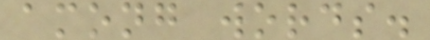among words.
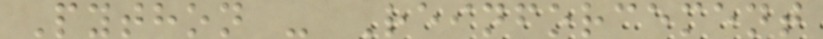Python - Reinforcement
